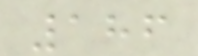186
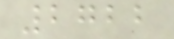2722
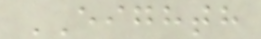EIGHTH
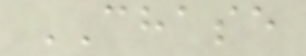CHASE
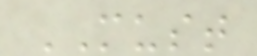MUST
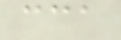cca
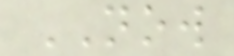NOW
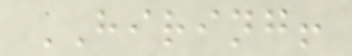HIRING!
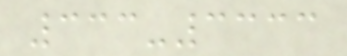333-3333
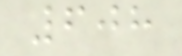608
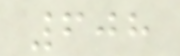608
